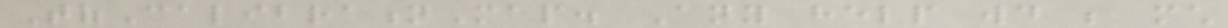TofCalibrationMap. Any help would be much
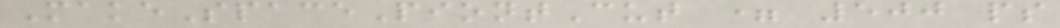MakeSpacePiontCut = 500 ps
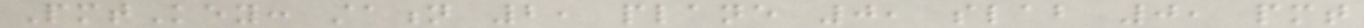PmtKey: station 2, plane 0, slab 0, pmt
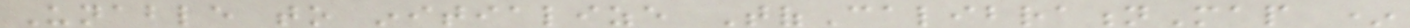Unable to initialize TofCalibrationMap *
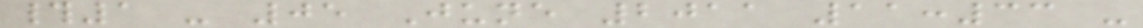#1 - 05 June 2011 11:33 -
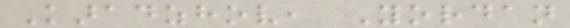Karadzhov, Yordan
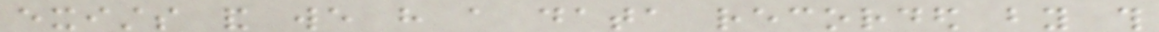exists and we have a data recorded by this
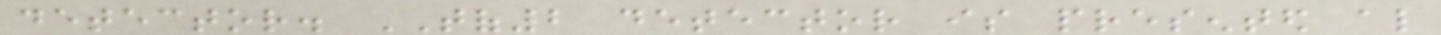detector. TOF2 detector is presented also
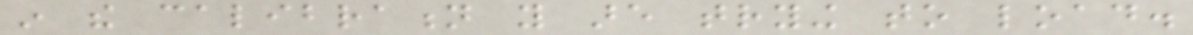in the calibration you are trying to load.
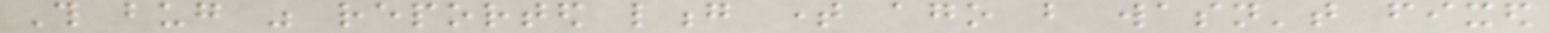This bug was reported long time ago but wasn't fixed
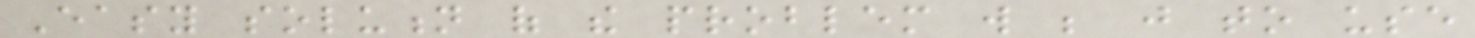Easy solution of the problem will be just to use
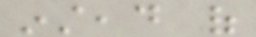instead of
